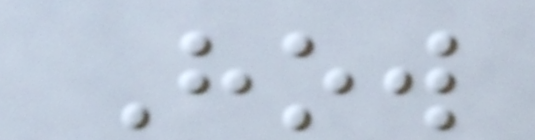How
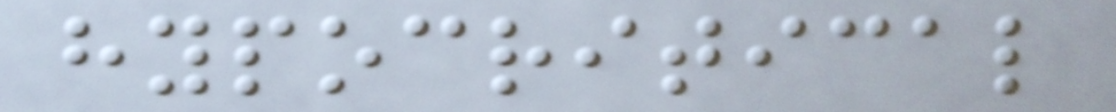hypocritical
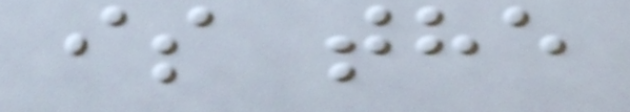is the
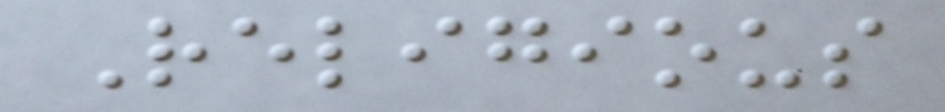Religious
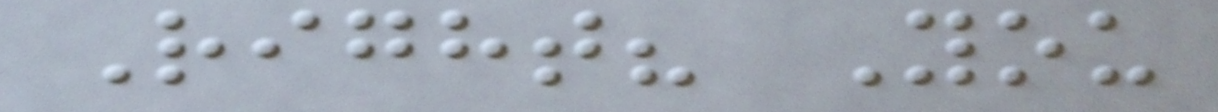Right? You
